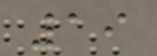19
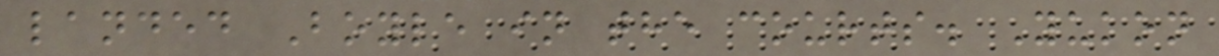landed Boyle in the courts. Yukon
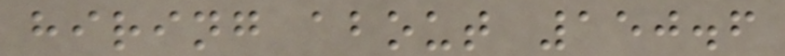hiring about 150.6
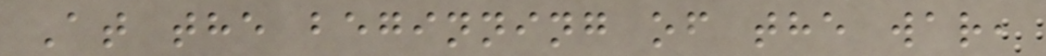At the beginning of the war,
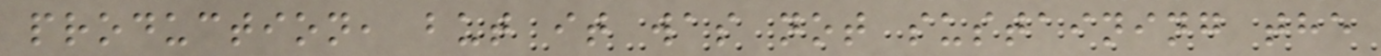production, but it was not sustaining the
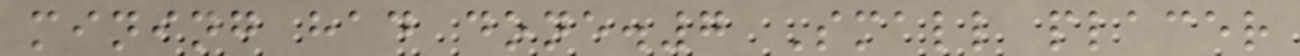mining had done.7 Small placer
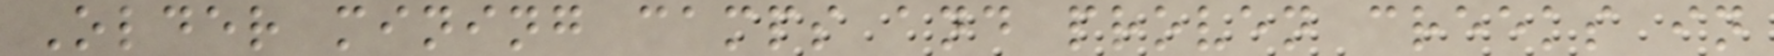Older mining camps and proven creeks in
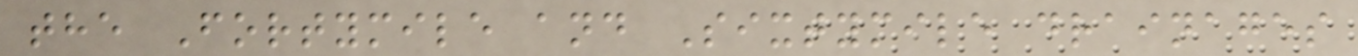the Fortymile and Sixtymile drainages
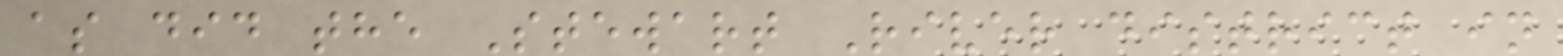as did the Stewart River district in
